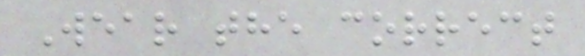Wear the correct
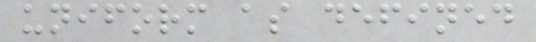uniform as defined
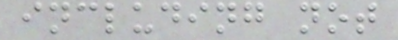including not
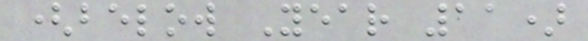(below Year 11)
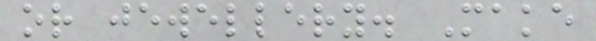or jewellery. Make
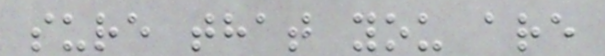sure that you are
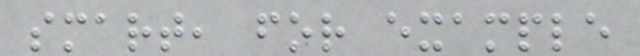smart, for example
